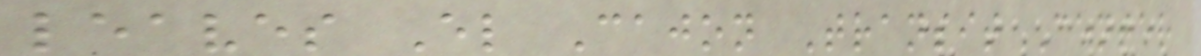leaves El Cajon Transit Center
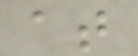at
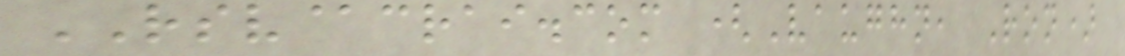RSV@crai.com (Vaughn, Ron)
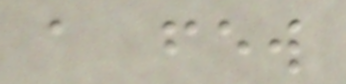a few
